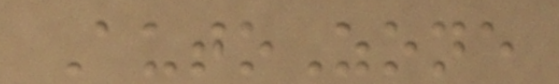AutoZone
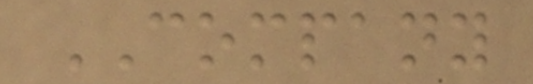COMPANY
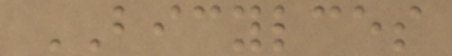BICYLCES
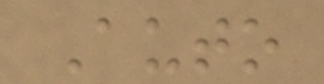Auto
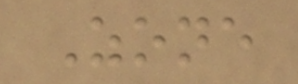Zone
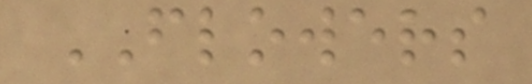FLOWERS
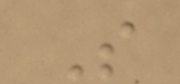S
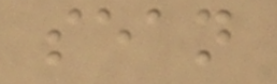sean
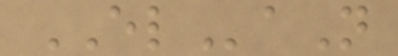ELaN
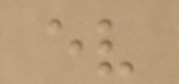ev
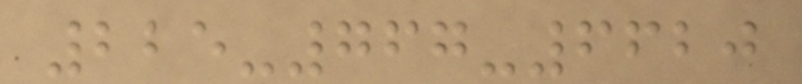225-767-6620
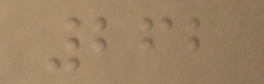262
